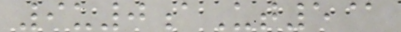9u0aUt5@
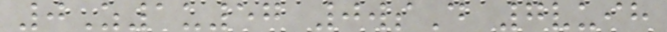0Z1u57 0wsD 7vuih
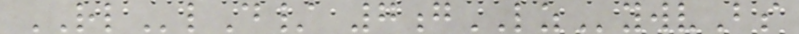RLlD/ 7gLZywvBs
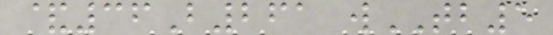&36B261 wTB5
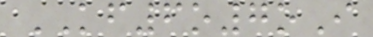KF6o7oI
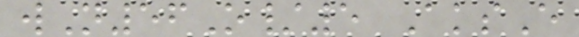wN56O/5 AksE
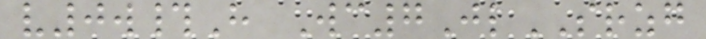v0w#H Wc7JlSRZG
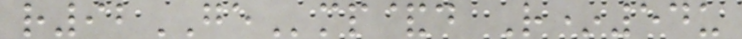r92GEmp&d R*54u
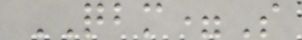QBM=S
